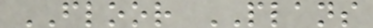FLOOR PLANS
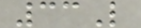33L
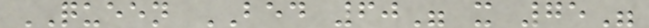QUEEN BED 60" x 75"
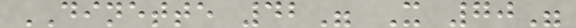DINETTE 42" X 70"
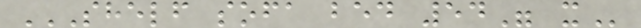SHELF SOFA BED 54" X
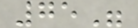75"
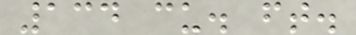134 cu. ft.
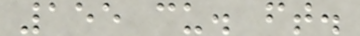155 cu. ft.
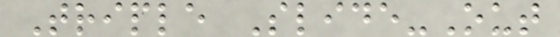Triple Slide-Out
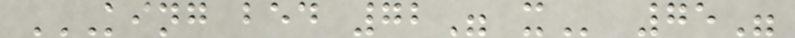KING BED 72" X 75"
